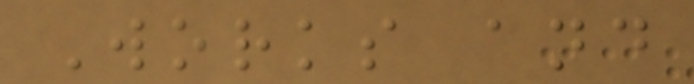Works and
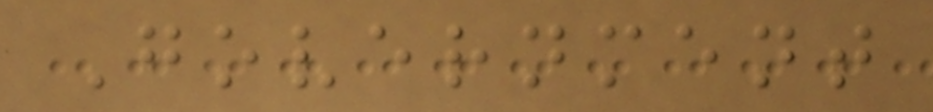Government
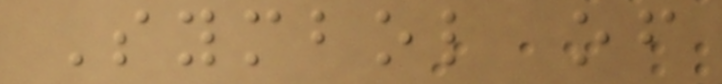Symbol of
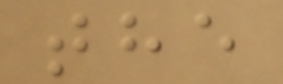the
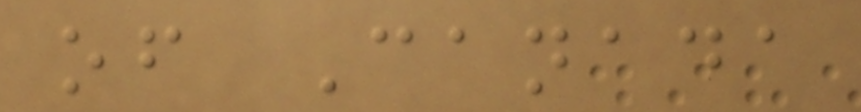of Canada
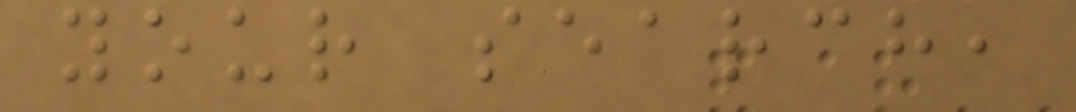your search,
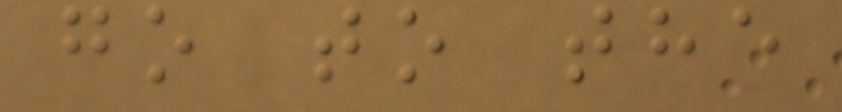go to the
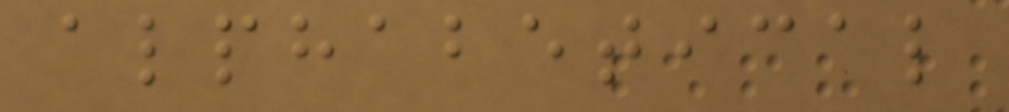alphabetical
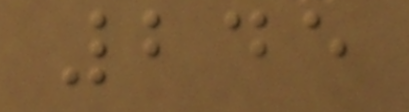245
